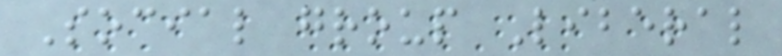Social group Liberal
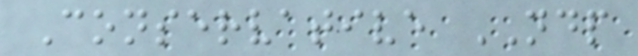Conservative NDP
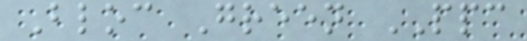Bloc Green PPC
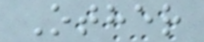Other
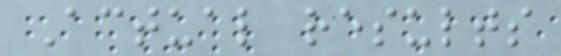Actual results
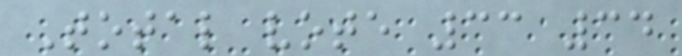Total vote 33 34
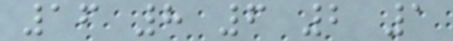16 8 6 2 1
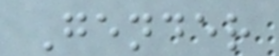Gender
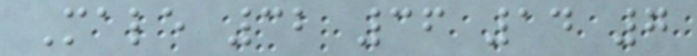Male 32 36 14 7
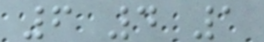6 4 1
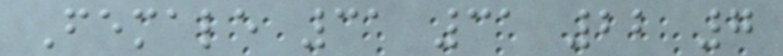Female 31 31 22 7
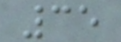35
